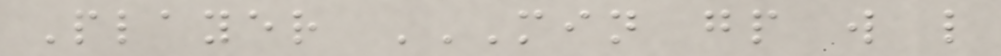Player MIN GP W L
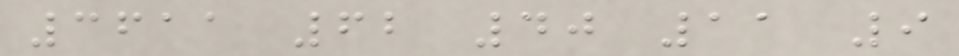3611 62 40 11 9
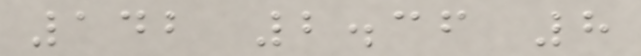142 2.36 8
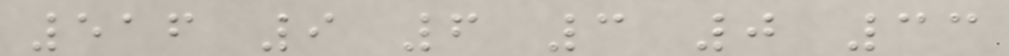516 9 6 3 0 33
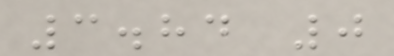3.84 0
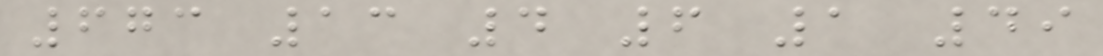673 13 4 6 1 49
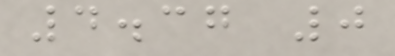4.37 0
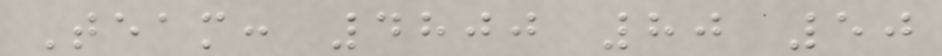Team: 4800 80 50
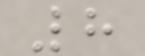8
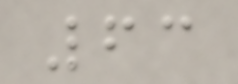63
